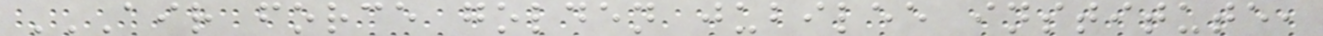AIR FORCE GOLDEN JUBILEE INSTITUTE,
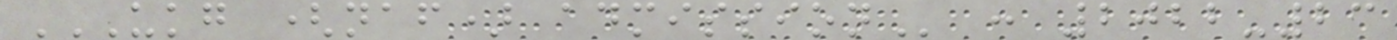UKG (NAF) ADMISSION : 2022-23
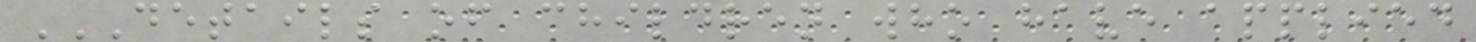DETAILS OF CHILDREN WHO HAVE APPLIED
